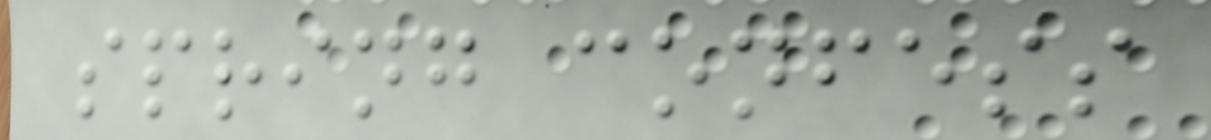spring confess
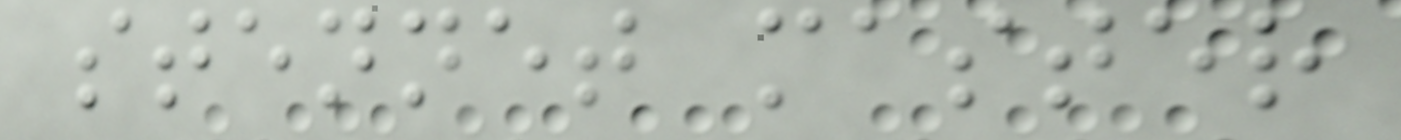stennet master
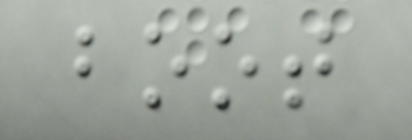boot
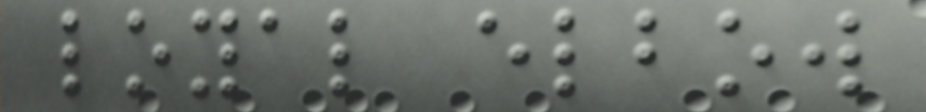loyal elbow
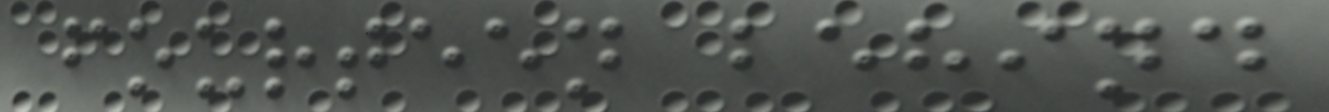fourteen behind
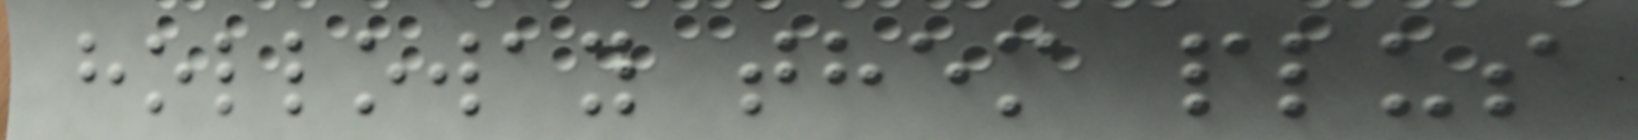holloway them plus
